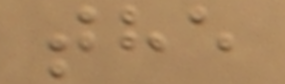the
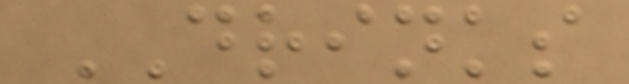DRINKS
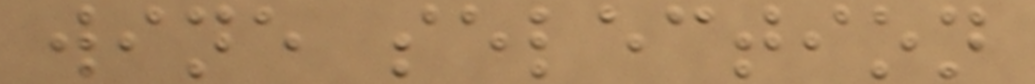wine selection
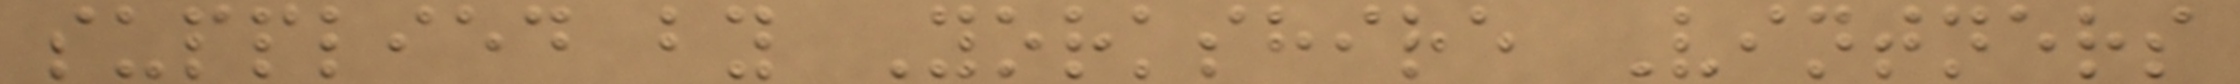supplied by Yorkshire Vintners
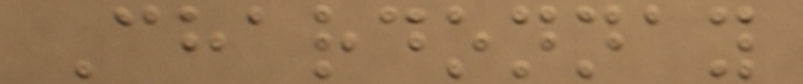Chardonnay
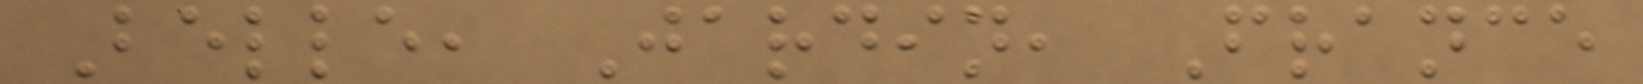Belle, Jardin, France
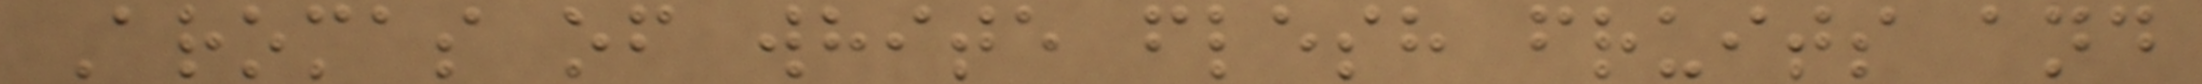Aromas of white flesh fruits and
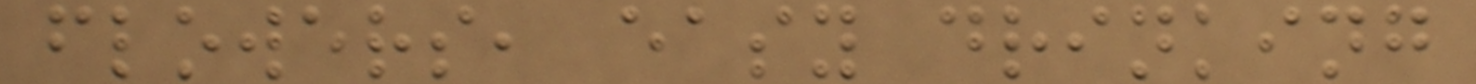flowers, easy drinking
